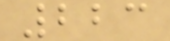223
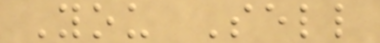You Sell
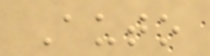Auto
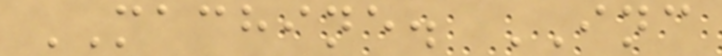MACHINE. INC
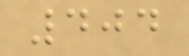404
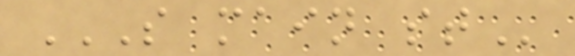S MAIN ST
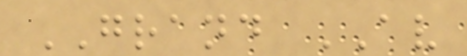GRAND AV
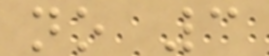no 3
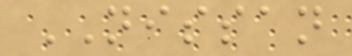NISSAN
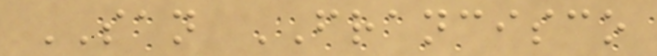SAN FRANCISCO
